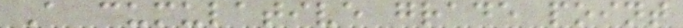A cumulative grade point
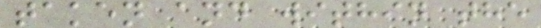taken and within the
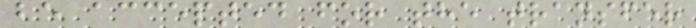be accepted for the transfer
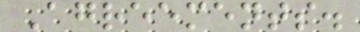Agreements.
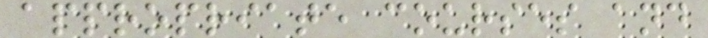appropriate courses and
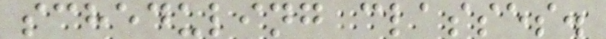scheduling classes.
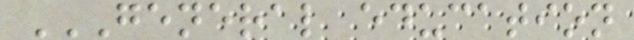GENERAL EDUCATION
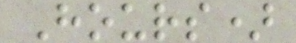Hours)
